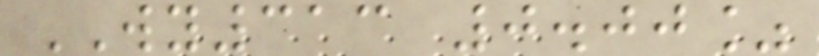WY313 0.00%
